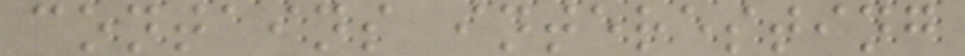contains interesting
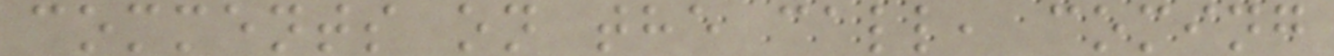comments on the call, coming
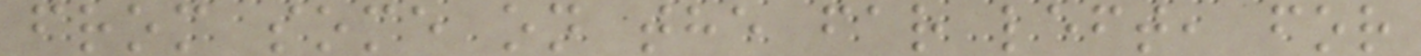from some on the far left, for
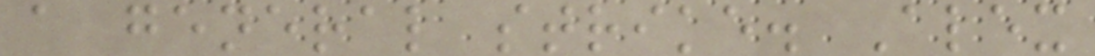a general strike. Alex
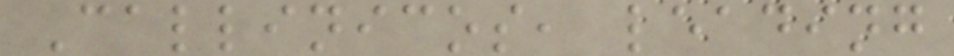Callinicos, leading
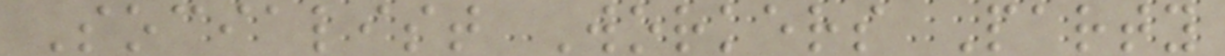Socialist Workers Party
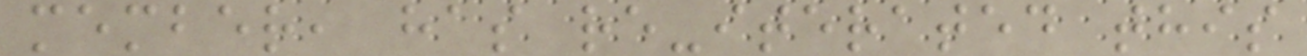member, has re-iterated this
